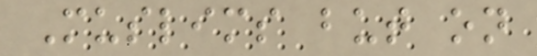Muslims but on
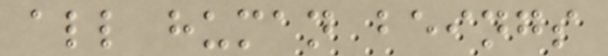all human beings
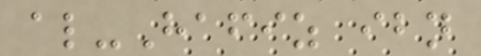al-Hafiz ibn
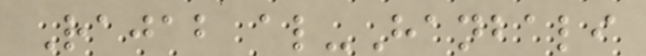Rajab al-Hanbali
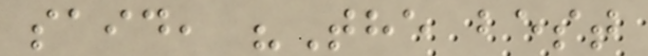said, "The best
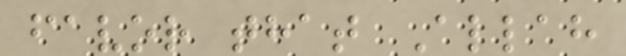favor that Allah
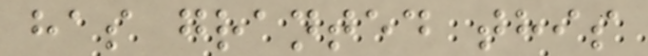has granted this
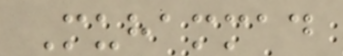Muhammad
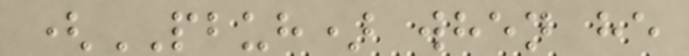(PBUH) when he
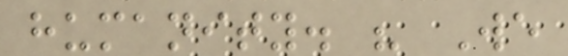humanity. " We
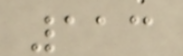113
